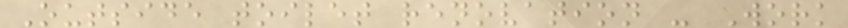Outside toilet renovation - Work
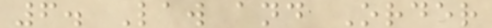6. Law and Order
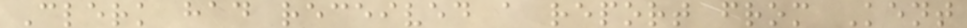Clerk had received a report from Kent
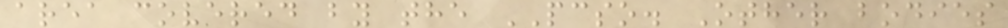area covered by the PCSO. Other bodies
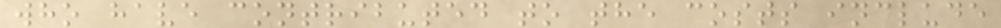who have contributed to the costs include
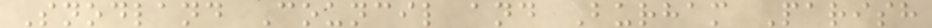Snodland Council and Burham Parish
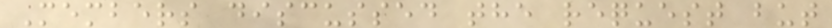Members discussed the request but
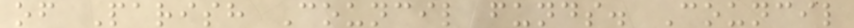of Parish Council funds. Council
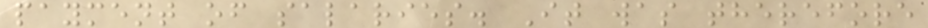payment of salaries. It was therefore
